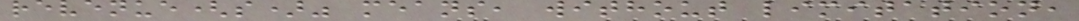revenue(s)" means, without limitation,
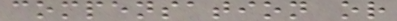compensation or
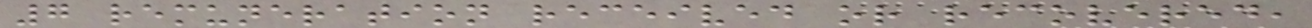7 remuneration received or recovered,
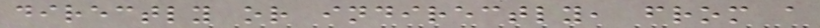directly or indirectly, from a
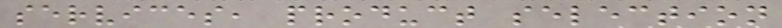services, product selection
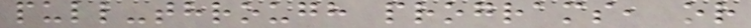pull-through programs, or
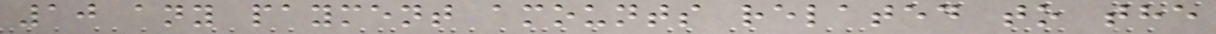10 any payment amounts related to the
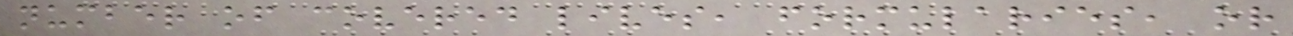number of covered lives, formularies, or
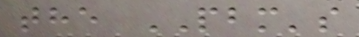the PBM's
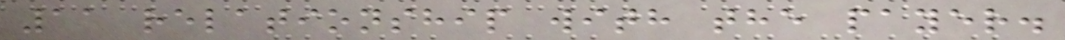11 relationship with the payer.
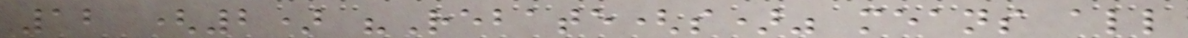12 (2) "Rebate(s)" means all
